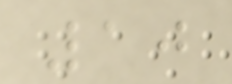10
